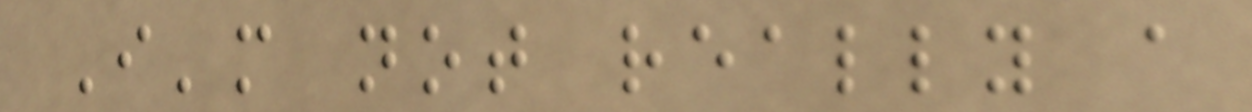I'm not really a
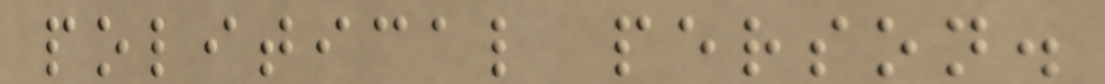political person.
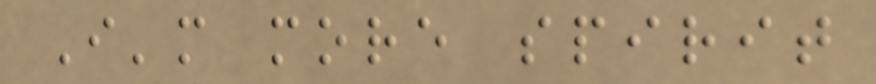I'm more spirit
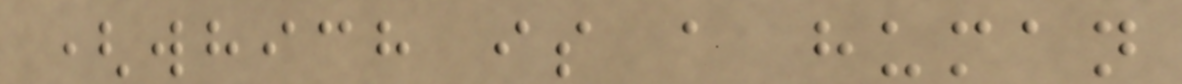(which is a human
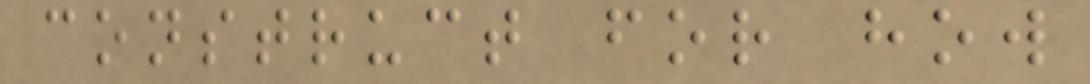construct for how
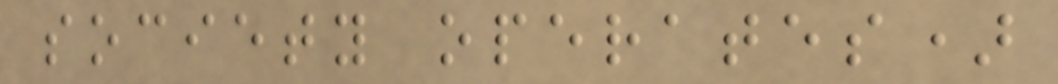society operates)
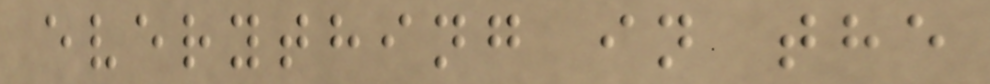everything in the
